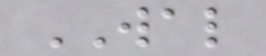WAL
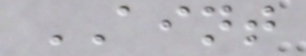AINT
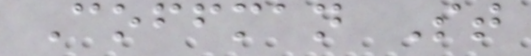Coffman St
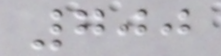700
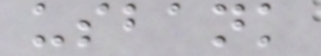usbank
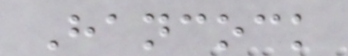Hancock
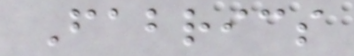Fabrics
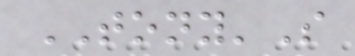TONY'S
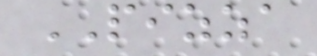PIZZA
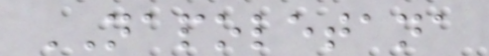NAPOLETANA
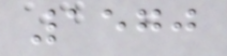1570
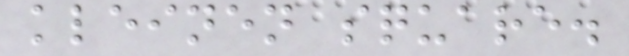kleinen square.
